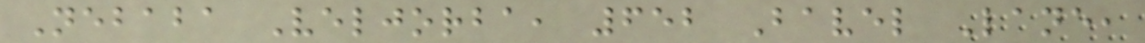Nebaba Veljorba, 652 Bavel Lane,
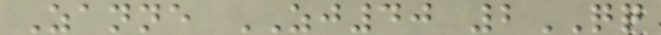Zanne ZJ40 2QQ
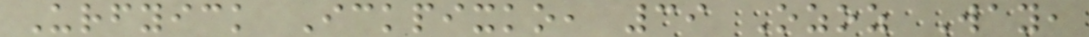Urfyick Ickpixko, 39 Ozoz Way,
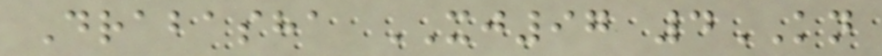Drabasha XJ97 4KN
